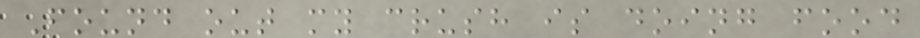Found out my crush is doing food
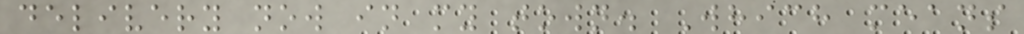delivery now in my town. Which means
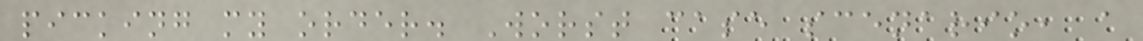picking my order. Worst case scenario, a
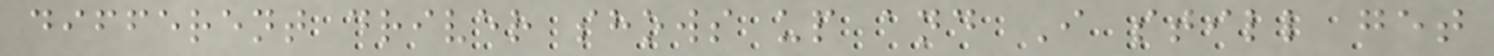different driver shows up and I still get
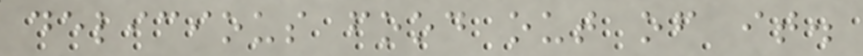delicious food out of it.
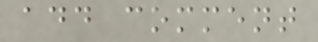add comment
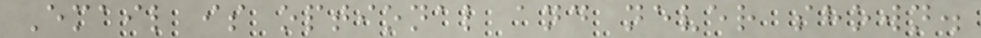Email is optional and never shown.
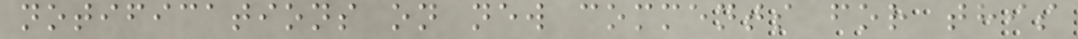notifications on new comments for this
